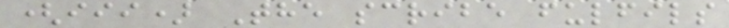(iii) The scribe fulfils
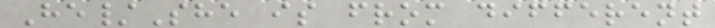He/She is from different
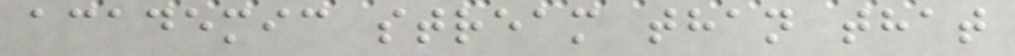academic stream than that
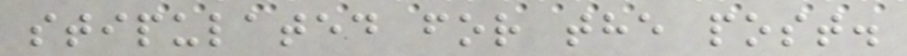stipulated for the post.
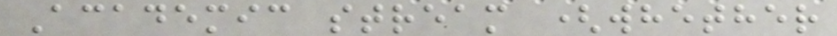Academic stream (whether
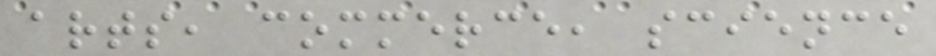arts, commerce, science
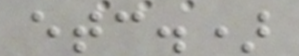etc.)
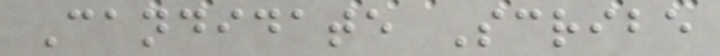Candidate Scribe
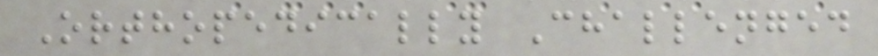Orthopedically Challenged
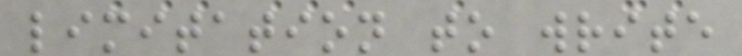limitation to write
